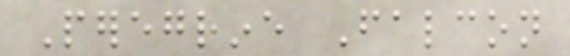Peregrine Falcon
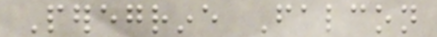Peregrine Falcon
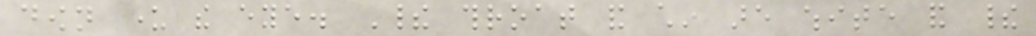down under the eye. Their throat and chin are white and their
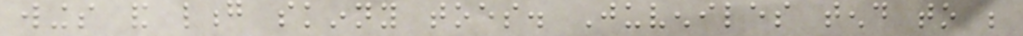wings and long skinny toes. Juveniles tend to be
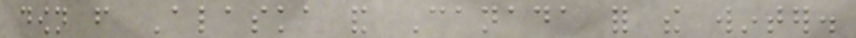down from Alaska and Canada for the winter.
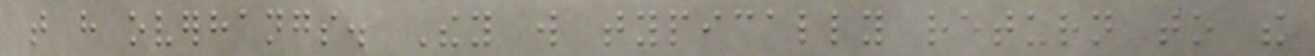that have overhangs. They will typically return to the
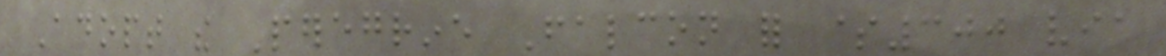Adopt the Peregrine Falcon for $300 via
